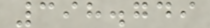398.749
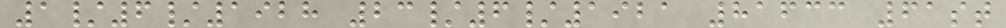1/6/1928 23/6/1921 81633 61st
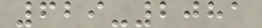629-2081
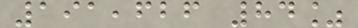191,626 84%
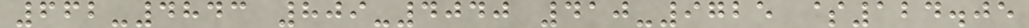662-4843 809-4040 410-9725 $124.05
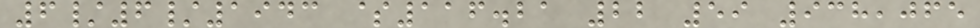6/6/1943 $116.21 22 59 938,065
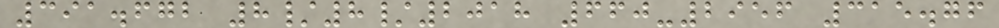391.672 8/8/2018 660-2956 315.76
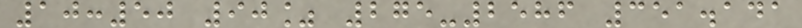10:50 90% 275-2586 351.141
